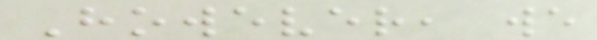However, we
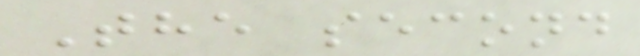The second
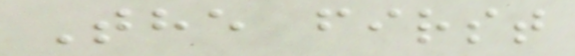The first
